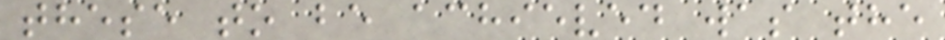these to be achieved was the
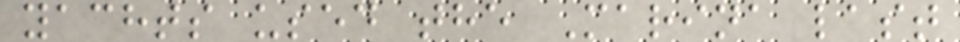yachts used the Marina last
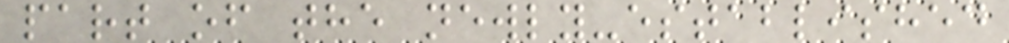part of the newly-established
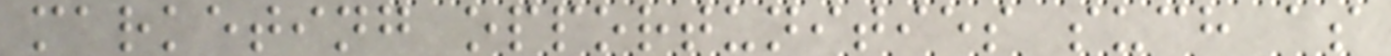marketing opportunities such as
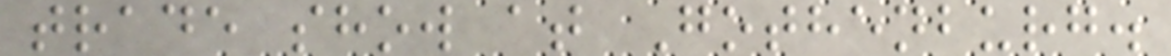trade show at Gothenburg.
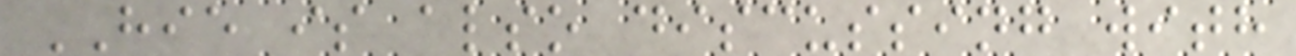HIE is also discussing with
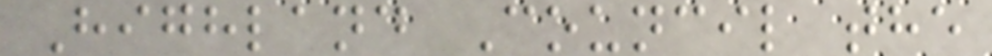Highland Council the
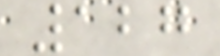127
